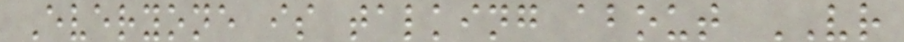Everyone is talking about VR
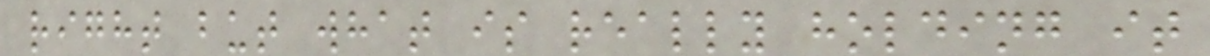right but what is really holding it
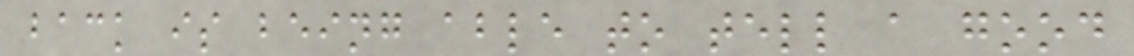back is being able to tell a good
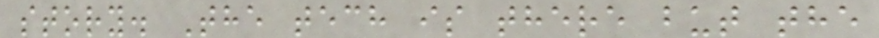story. The tech is there but the
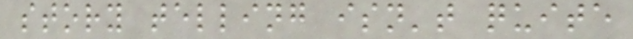story telling isn't quite
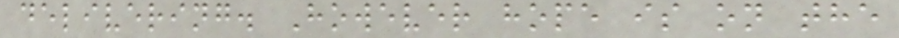delivering. However hope is on the
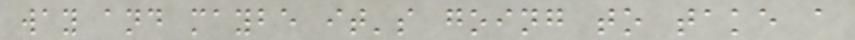way and maybe it's going to take a
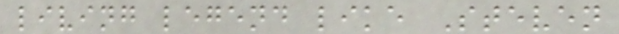living legend like Steven
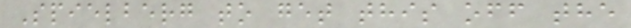Spielberg to get this off the
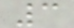3
